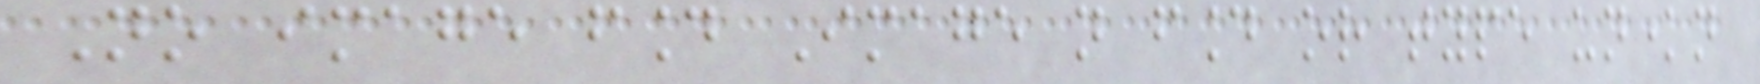No image found Image not found or type unknown
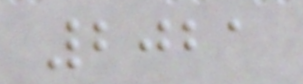2021
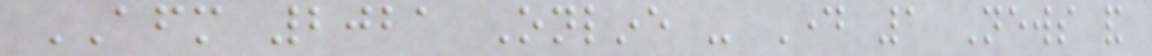AFM 2021 Online - Day 1 News and
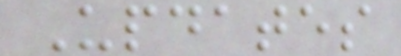Updates
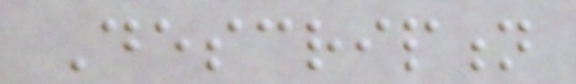Description
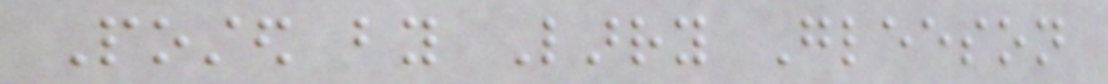Posted by Larry Gleeson
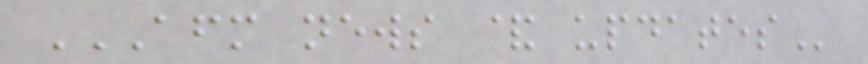AFM NEWS & UPDATES
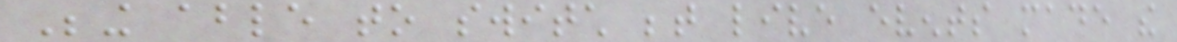Being able to switch between live events made the
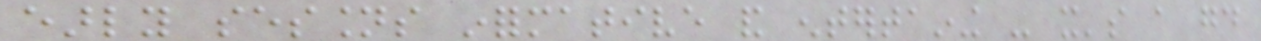early sessions informative and entertaining - it's a good
